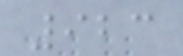923
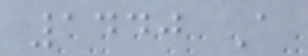1440 A
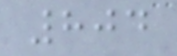804
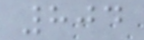804
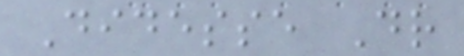Didesse Dr
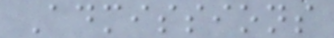Admissions
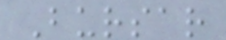Bursar
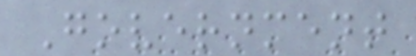Government
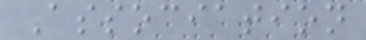Association
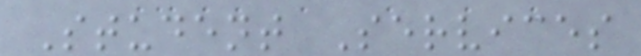Student Services
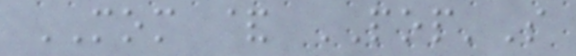MOM & POP'S
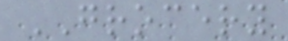GROCERY
